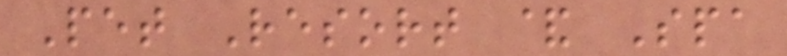Pet Resort & Spa
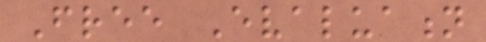Free Evaluation
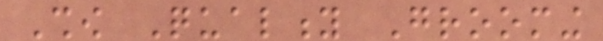Show Quality Grooming
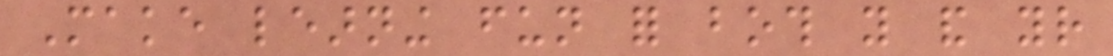Make learning fun for both you and your
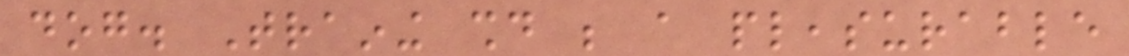dog. Training should be a pleasurable
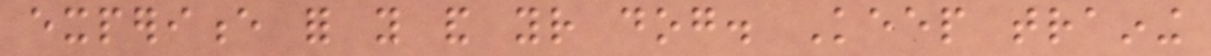experience for you and your dog. Keep training
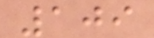109
